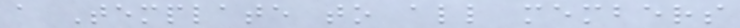a Template to all members
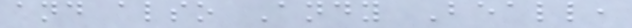and also Andy Beall,
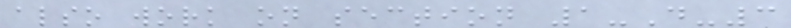also work on section 1-D-3
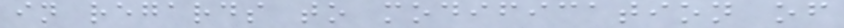in regards to modification of
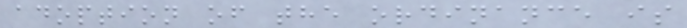adoption of the ordinance is
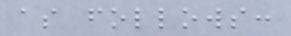as follows:
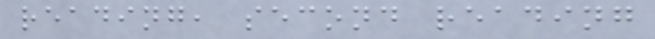reading, second reading
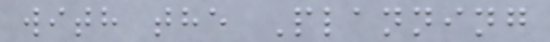with the Planning
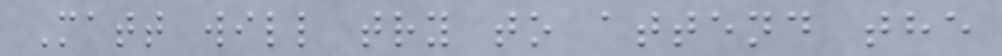Matt will try to attend the
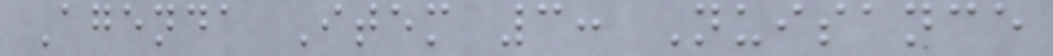Agenda Item 3: Nuisance
